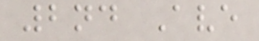2nd Ave
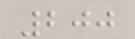200
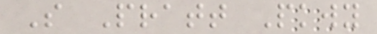S Pratt Pkwy
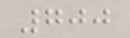700
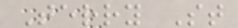Terry St
